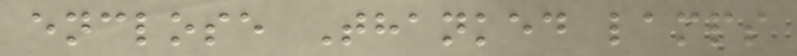enclose Thanked lamps
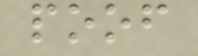poof
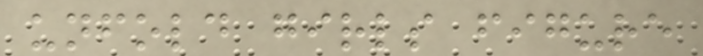unfold girls figure
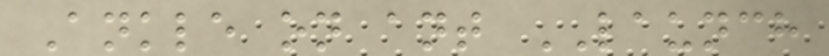Ankle on ant LAUNCH
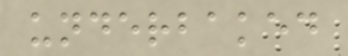underbaked
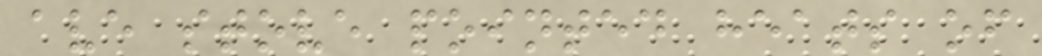ave stove pointed heats of
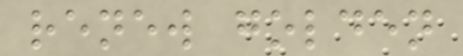renew golden
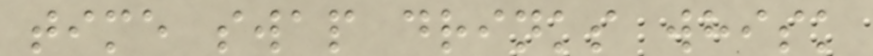time swap drinks whisk
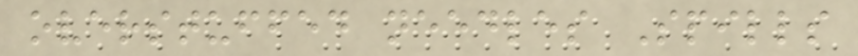overstuffed needles Spills
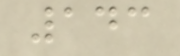143
